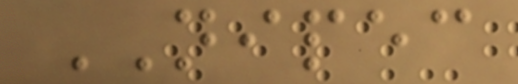NIPEC
